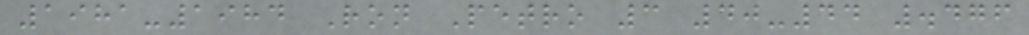1981-1984 Ron Petro 3 40-44 .476
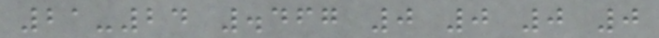21-24 .467 0 0 0 0
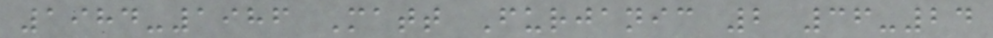1984-1986 Matt Furjanic 2 36-24
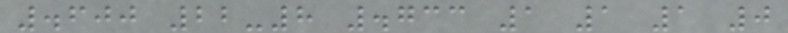.600 22-8 .733 1 1 1 0
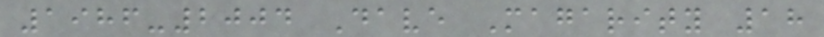1986-2004 Dave Magarity 18
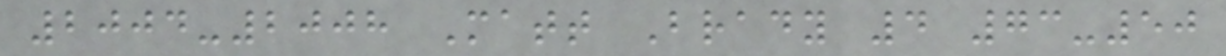2004-2008 Matt Brady 4 73-50
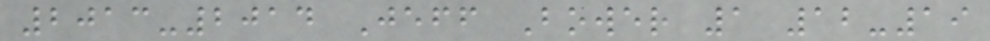2013-2014 Jeff Bower 1 12-19
